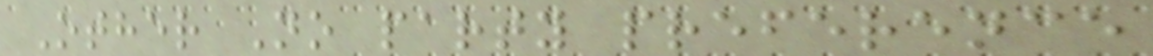Other No party preference
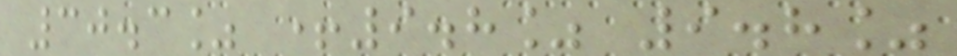30.3% +9.8% 9.8%
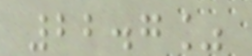22.7%
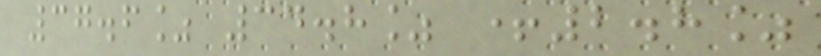37.6% 34.8% +2.8%
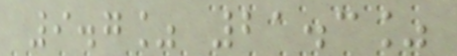9.7% 21.3%
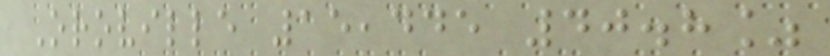Oroville 15,445 40.8%
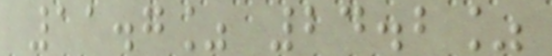11.7% 24.2%
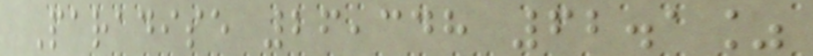Paradise 26,348 62.1%
